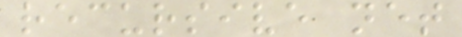recursive net
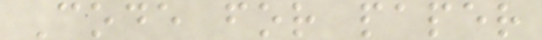Code for paper
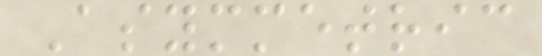Asymmetric
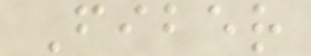Fiber
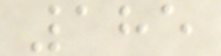185
